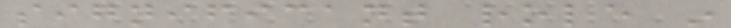significant role in
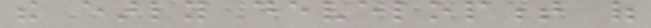the early development of
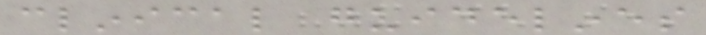clinical guidelines
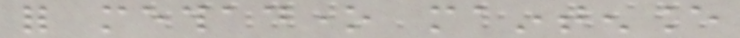for methadone maintenance
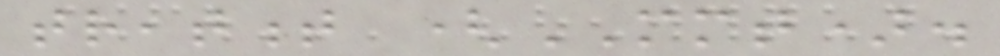treatment (MMT).
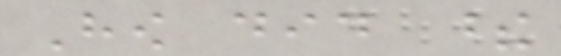How did these
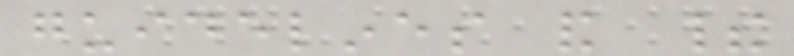guidelines and their
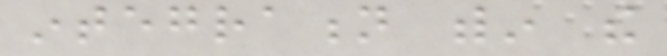integration within the
